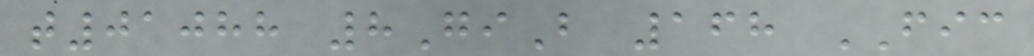t01088 8GiB 168 FIC
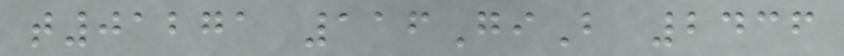t01271 116GiB 2436
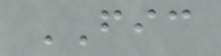FIC
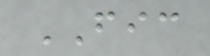FIC
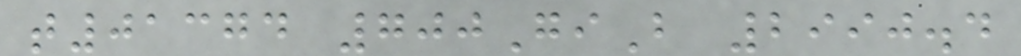t01374 700GiB 2990.4
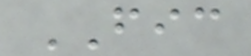FIC
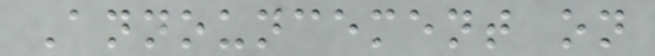Announcement on
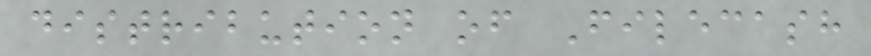distribution of Filecash
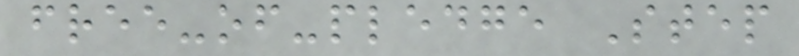free-of-pledge Step
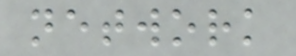network
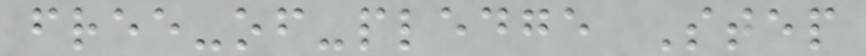free-of-pledge Step
